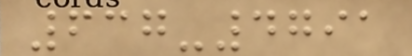637-4791
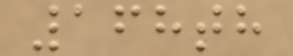168th
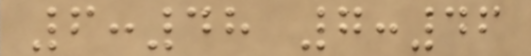6:48 7:46
